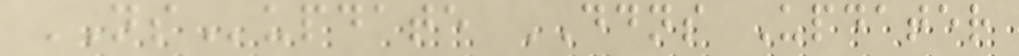NSupdate DDNS Updater
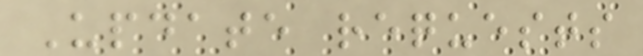Update requests
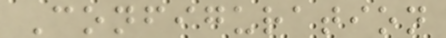Configuration
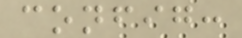config:
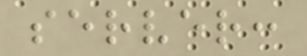server:
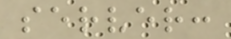server:
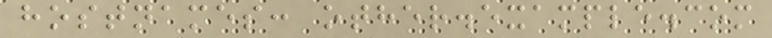hostnames: other.example.com
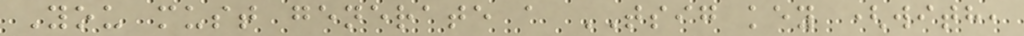You must generate a TSIG key (with,
